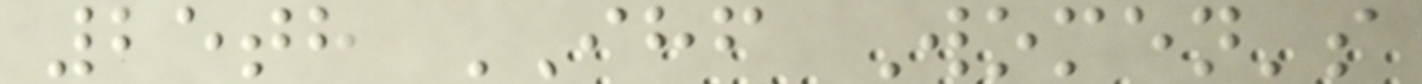25th IHF Women's
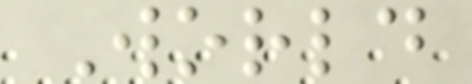World
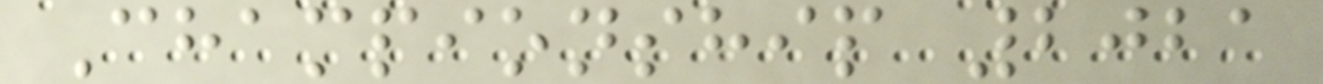Championship 2021
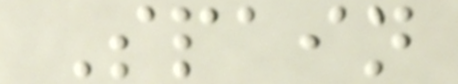Spain
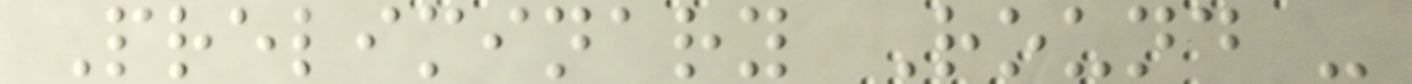Preliminary Round -
